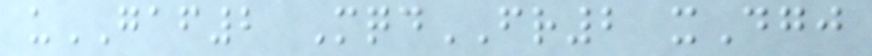uGAF2 MqdFR2 xDgj
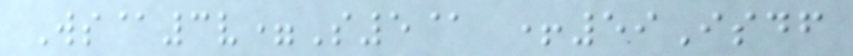Ws@3v=S5@ +59Isdf
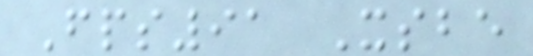Fps91 Xsbe
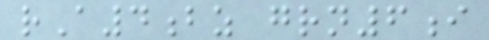rA4bz grn6i
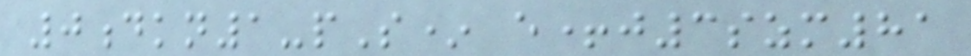0dkn1-pS* e+j3szm81
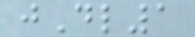jDl1
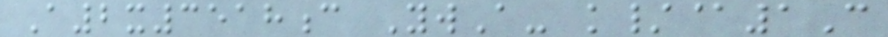A2x3518c YwA- k/@1C
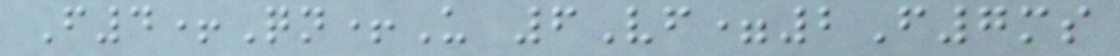F4+Qn+U 6Vf=2F7ms
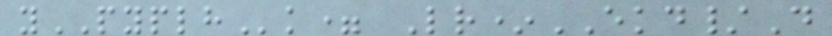yPYPLHk= Lr*EKD/D
